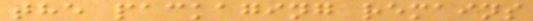the packaging remains
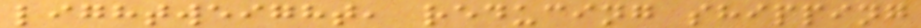lightweight, reducing shipping
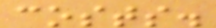costs.
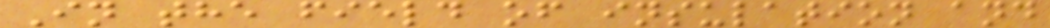In the field of insulation and
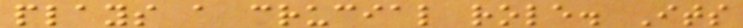plays a crucial role. Its
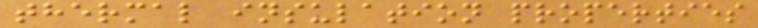thermal insulation properties
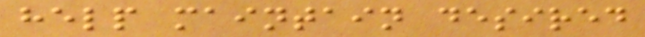help maintain desired
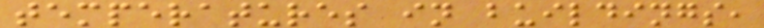temperatures in buildings,
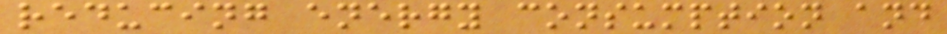reducing energy consumption and
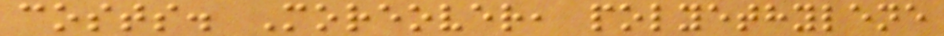costs. Moreover, polyethylene
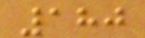180
